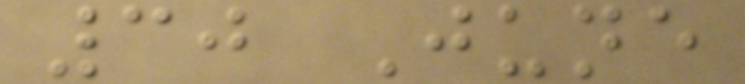30 June
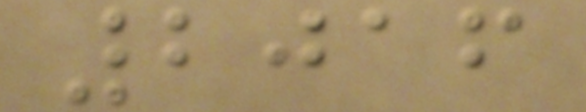2016
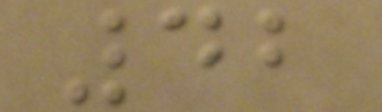42
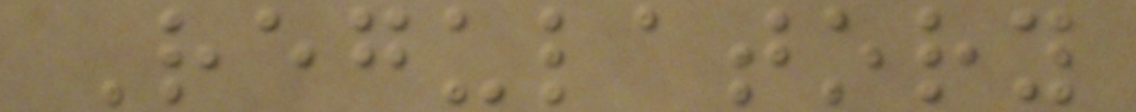Regulatory
